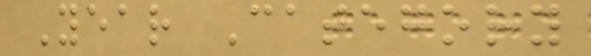Year Category
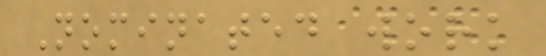Nominated work
